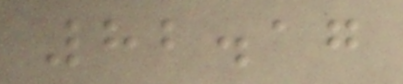82.17
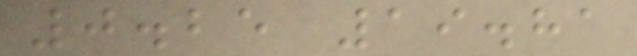0.25 19.81
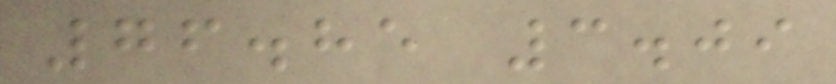76.85 3.09
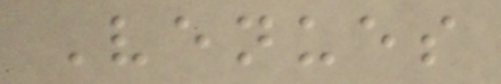Venues
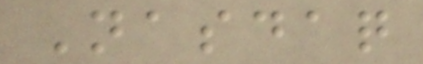Nasdaq
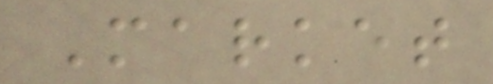Market
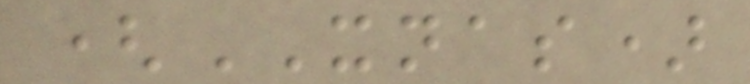(XNAS)
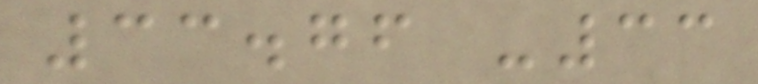33.76 -33
